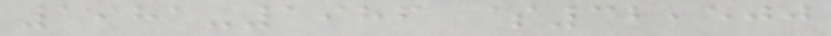1981-1986 $32,500
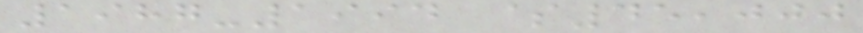1987-1994 $45,000
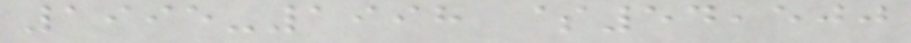1995-1998 $54,500
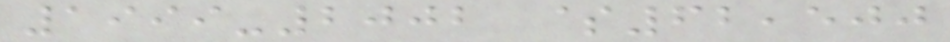1999-2002 $62,500
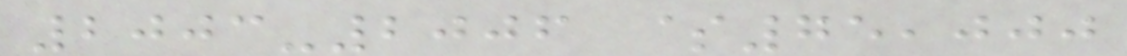2003-2006 $75,000
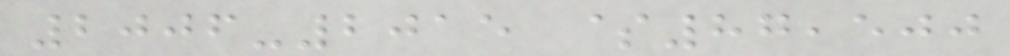2006-2015 $87,500
